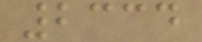2334
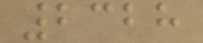2328
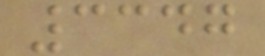3347
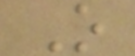O
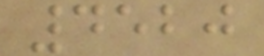4520
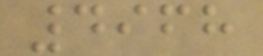4968
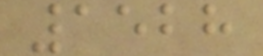1528
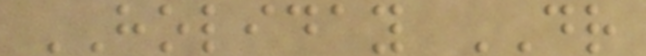HOLIDAY DR
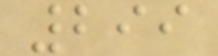299
